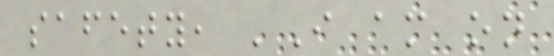safety, 'I am on
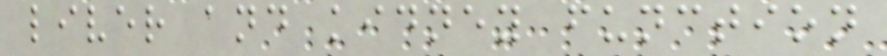liver and kidney function
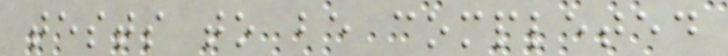tests to be completed
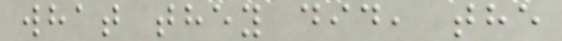what they did, the
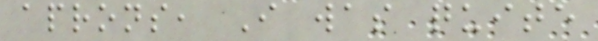aprons, I was quite
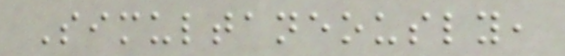Simultaneously,
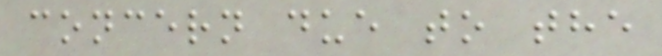concern due to the
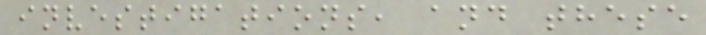investigations, and these
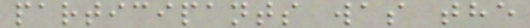participants was the
